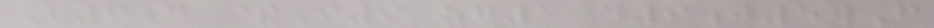B6d &I9 zg1 d9j5wF
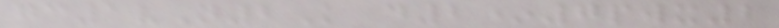gc1vN2K d2*7pwx2
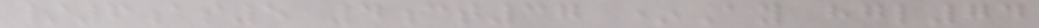/6as5 4ct37 *Ay hgl74
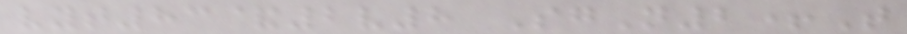vyt83&2v8 SgN2+T
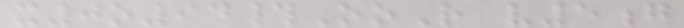x0o94#OoR v5g
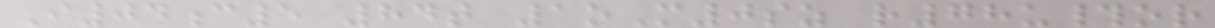I04c5 84t 1oM0sz r78u#or
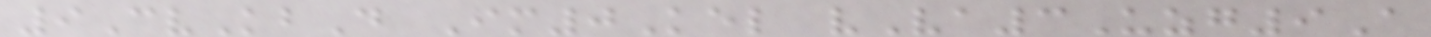9CvKbD Im0Kel vVa3Uzg9A
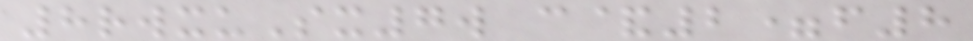8rwxuSx7w c&2=f8
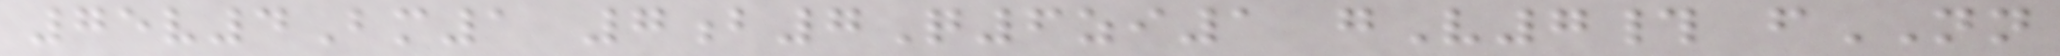75v4Bm1 7b7Q6zi1 gV7# fNN
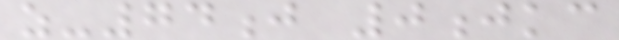z-74j 0jkc
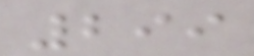299
